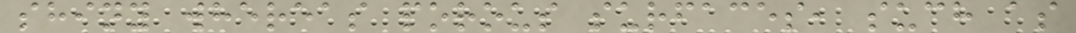shiny whereas porous surfaces, such as
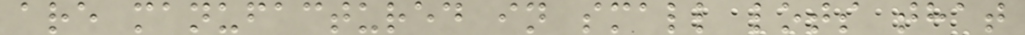are manufactured in small lots that
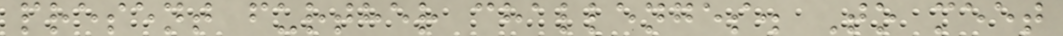present further challenges. To meet
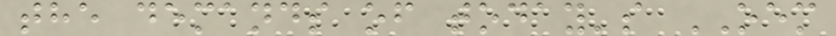the demands of today's OEM
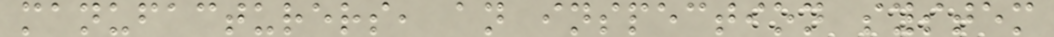manufacturers, an inspection system
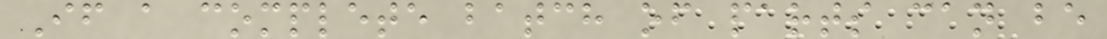If a complete batch of parts can be
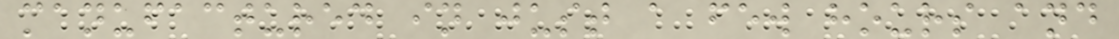manufactured in just a few hours and
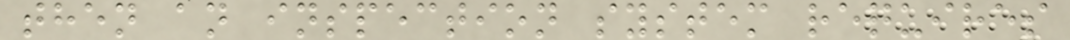then an inspection system requires
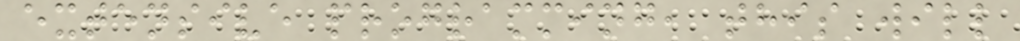extensive programming, this will
